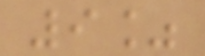9%
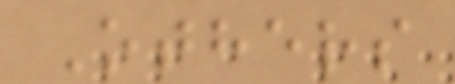Others
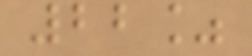22%
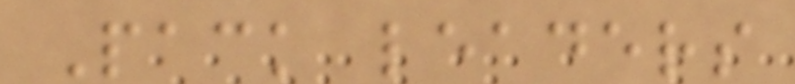Pack leaders
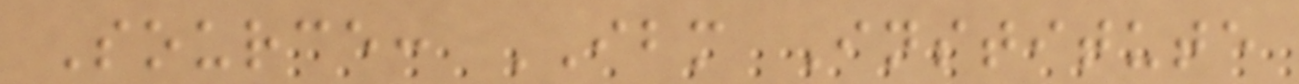Source: IBM Institute
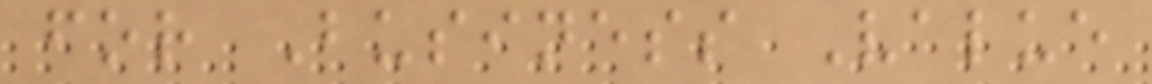for Business Value
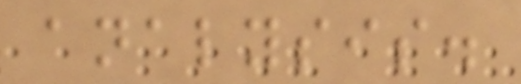analysis.
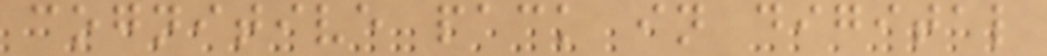cognitive pack in digital
